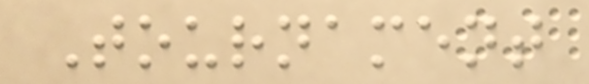Tournament
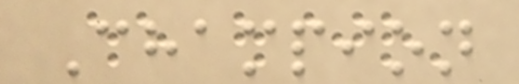Champion
